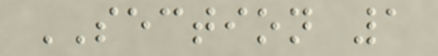SECTION 1
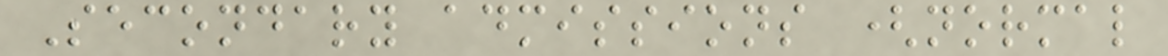Secondary admissions (normal
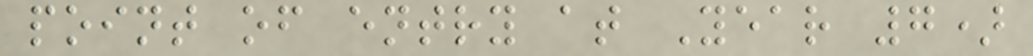point of entry at Year 7)
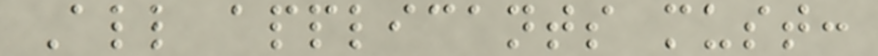All applicants must:
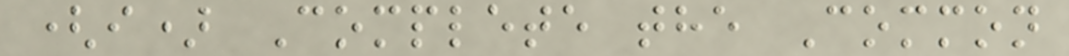(i) Complete the Common
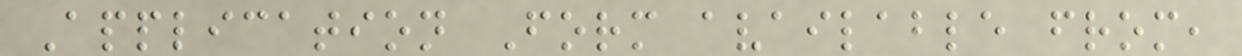Application Form available from,
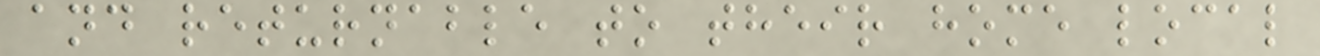and returnable to their home local
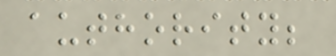authority;
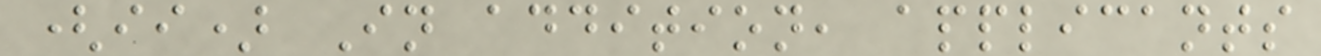(ii) In addition, applicants
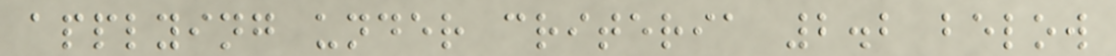applying under criteria 2.2 below
